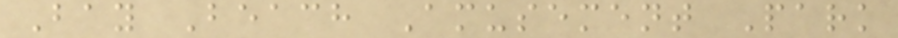Bay Beach Amusement Park
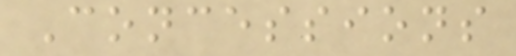Concessions
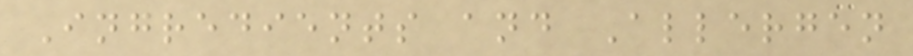Ingredients and Allergen
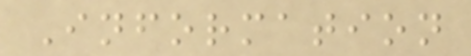Information
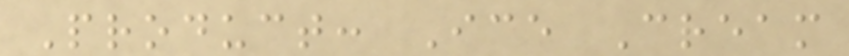Product: Ice Cream
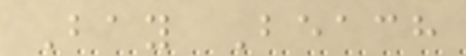Bay Beach
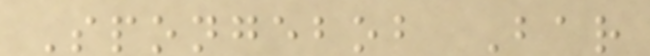Spongebob Bar
